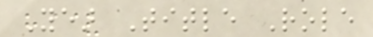Year Title Role
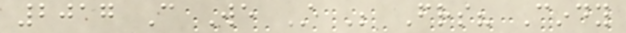2017 Can We Still Be Friends? Cindy
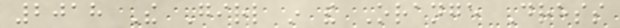2018 The Girl in the Orange Dress
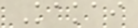Kakai
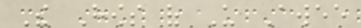The Hows of Us Awee
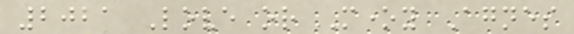2021 Love or Money Agnes
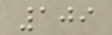109
